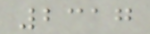2317
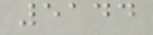5144
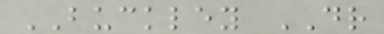BUCKLEY DR
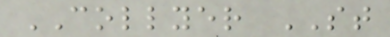COLLYER ST
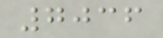7036
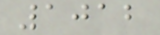1012
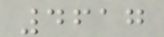4617
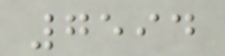7594
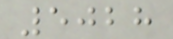5028
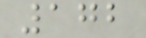172
